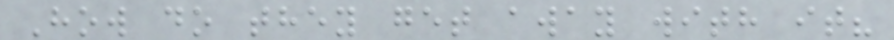How do they get away with it?
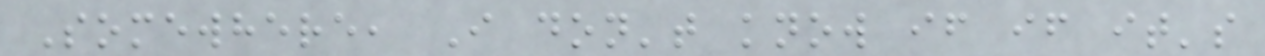Somewhere, I don't know if if it's
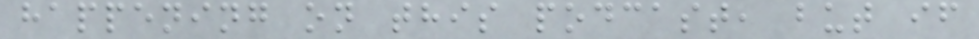happening on this podcast, but if
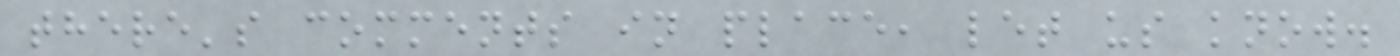there's comments in place, let us know.
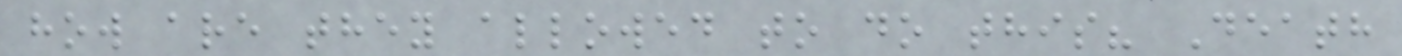how are they allowed to do this? Death
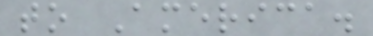to America.
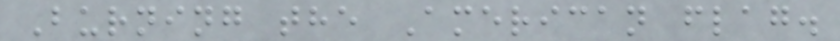Burning the American flag.
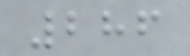286
